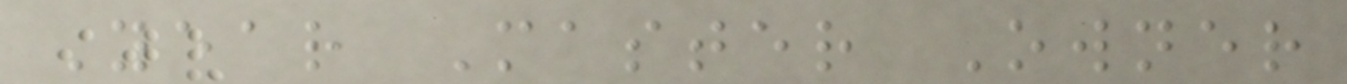Year Master Owner
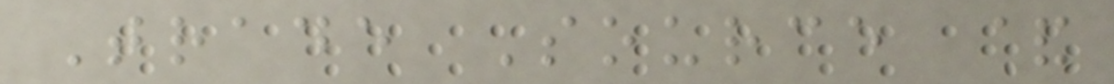Trade Source &
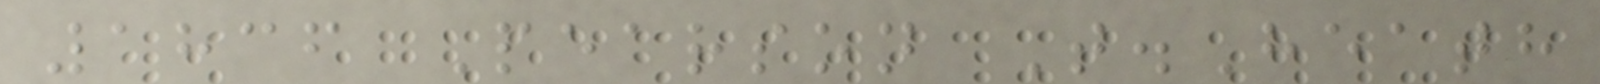1836 Pearson T.Heath
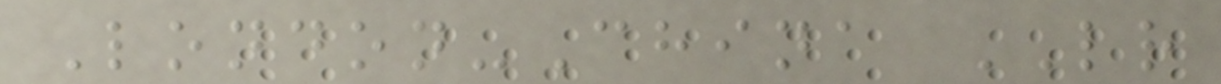London-China LR
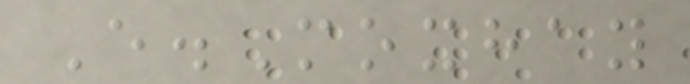E.Moxhay
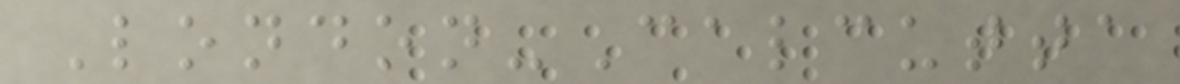London-Calcutta
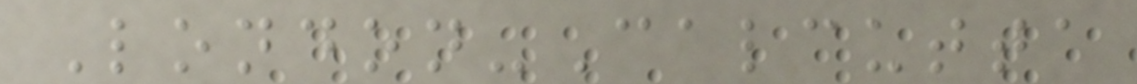London-Calcutta
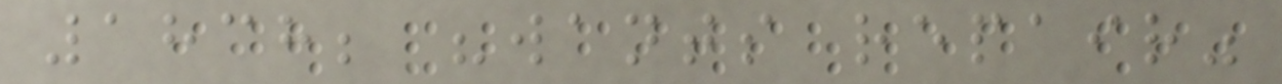1838; "wants repair"
